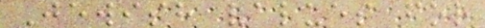Jewish values for
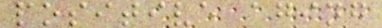positive aging
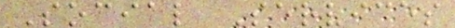Social Services
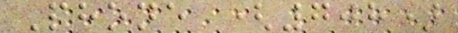Phone (708)
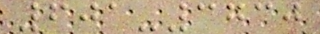601-3730
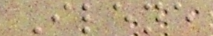Ilene
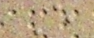E
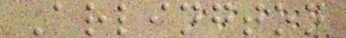Arlington
